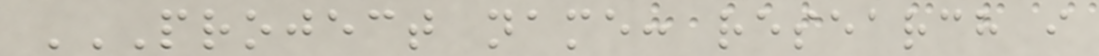PROJECT NAME: RESEARCH I
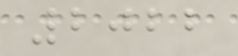2022
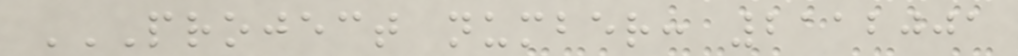PROJECT NUMBER: 2112001
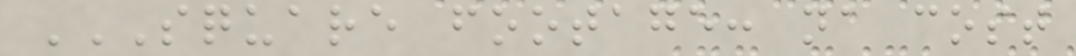SQUARE FOOTAGE: NA COST
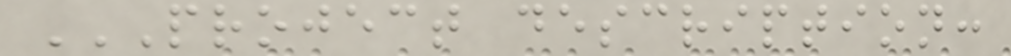PROJECT DESCRIPTION:
